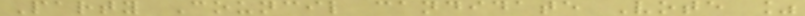Party Council candidate Vote %
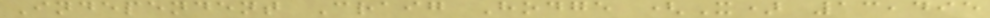Independent Craig Hodge (X) 13,495
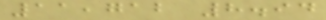11,712 8.94
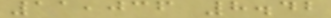11,036 8.42
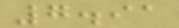7.91
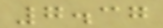7.37
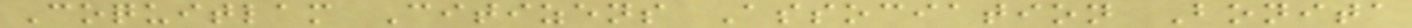Coquitlam Citizens Association Bonita
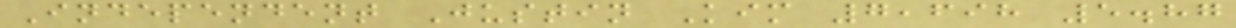Independent Justin Kim 7,698 5.87
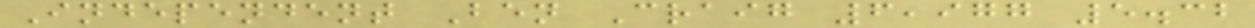Independent Ben Craig 6,977 5.32
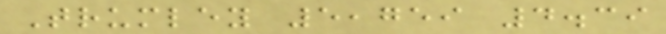Trumley 5,759 4.39
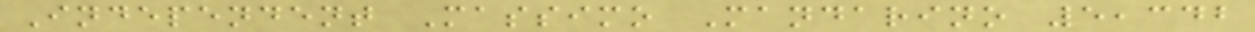Independent Massimo Mandarino 5,342
